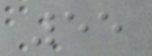55
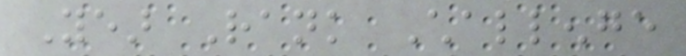Year Rank Challenge
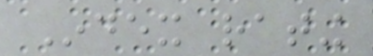Index rating
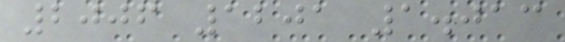2006 1201 1.013
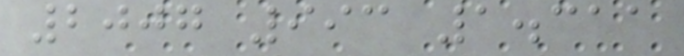2007 993 1.311
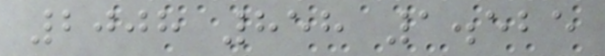2008 858 1.525
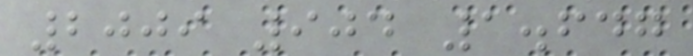2009 904 1.647
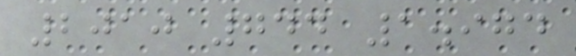2010 744 1.974
